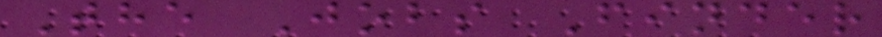The Jobs Finder
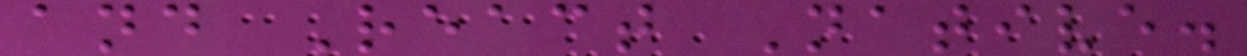and React Native.
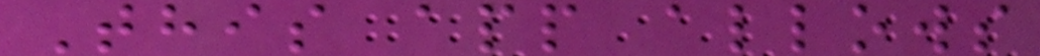This app allows
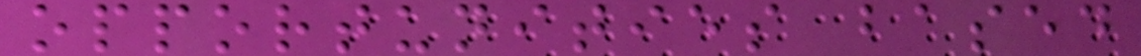opportunities based
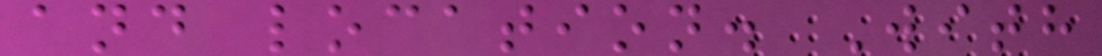and location. With
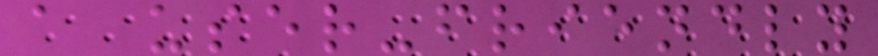a user-friendly
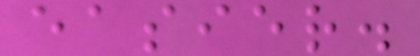easier.
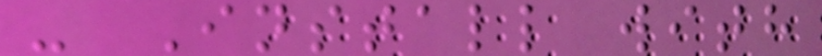- Install with
